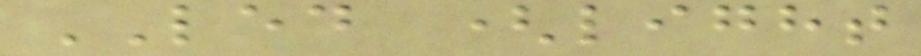LED (light
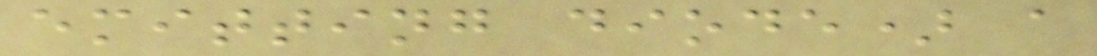emitting diode) a
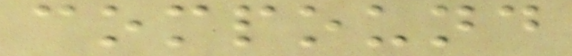compound
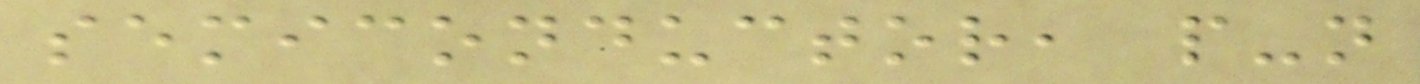semiconductor, p-n
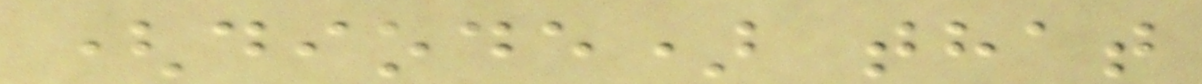(diode) that
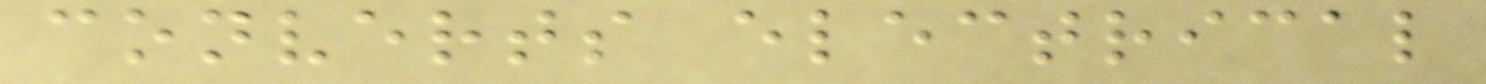converts electrical
